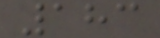183
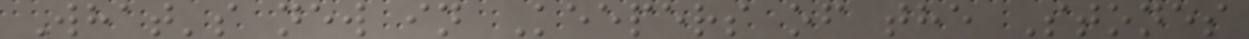What's new in Keepers of the Stones
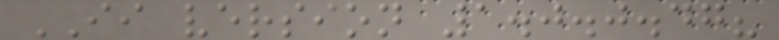II version 1.0.0.47?
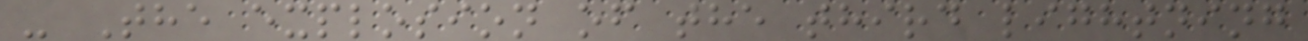- The explosion of the third lightning
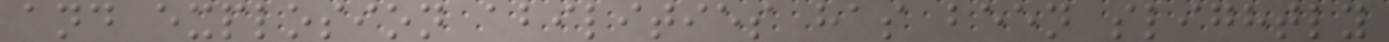and explosion abilities has been slightly
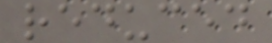reduced
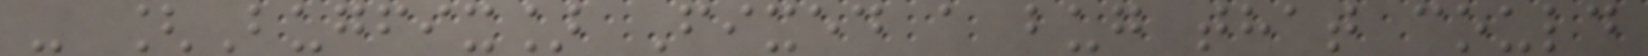- [Bugfix] Fixed a bug that could
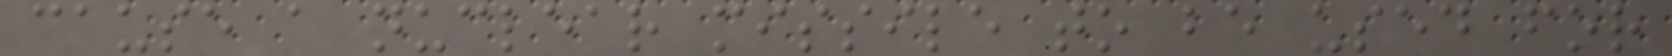cause a nuclear missile to be used for
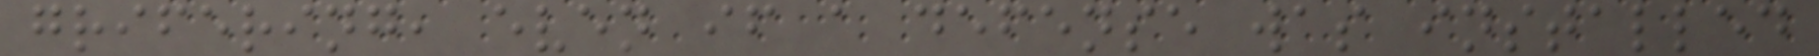grifering, even if a defense was installed
